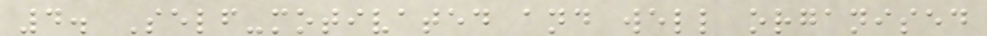4. Self-motivated and well organised
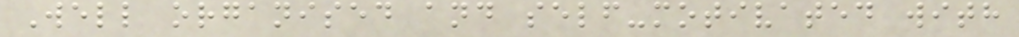Well organised and self-motivated with
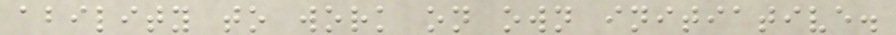ability to work on own initiative.
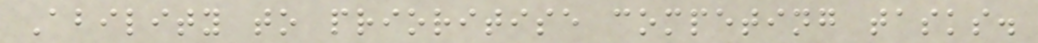Ability to prioritise competing tasks.
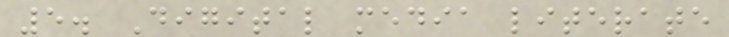5. Digital media literate
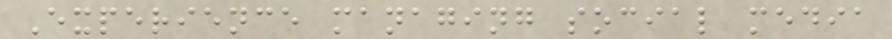Experience managing social media
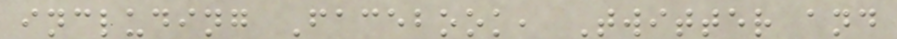including Facebook, Twitter and
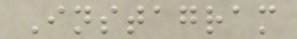Instagram
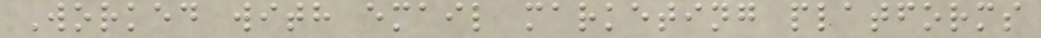Worked with email marketing platforms
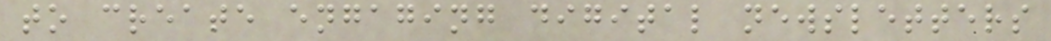to create engaging digital newsletters
